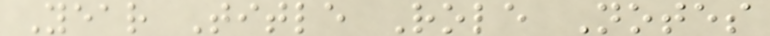Year Title Role Notes
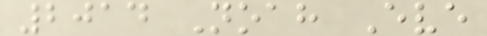2014 Noah Eve
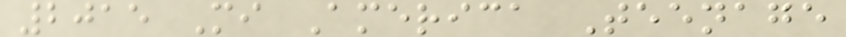2015 Mi America Teenage
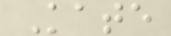Kate
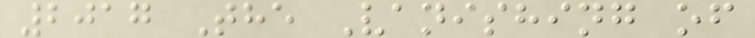2017 The Vanishing of
